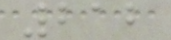212
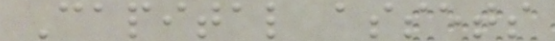Capital assets
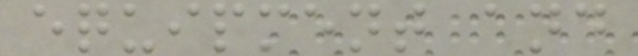equipment and
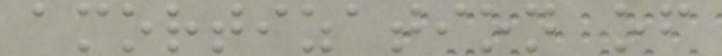amortization of
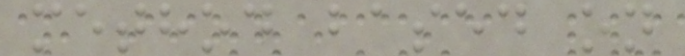method based on
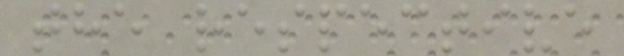the respective
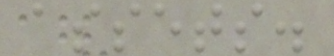assets.
